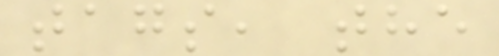tags, the
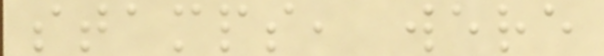stamps, were
